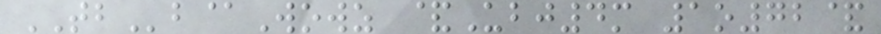TBb@Wowz &Ubj4m 1o72&
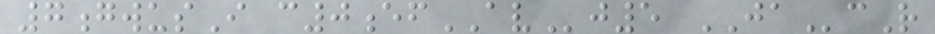7gwusI c0efAVj5 JAcR
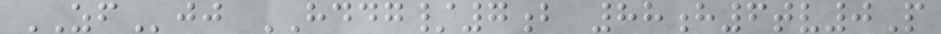ZFjj HDDG/7b 88h6tv0P
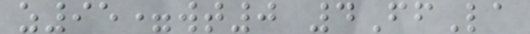z95=wt0 4FfLa
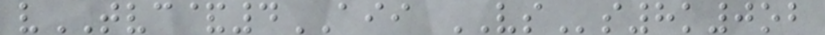vTVC&4AII VSs8k0ob
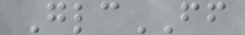GlcFF
